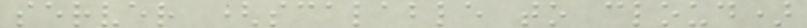server (scalable to cloud)
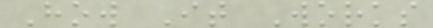How It Works
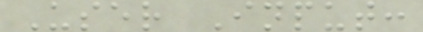User Input:
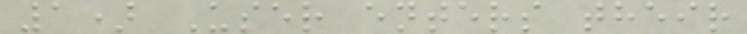1) User enters their
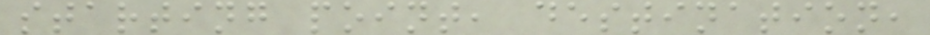starting point, destination,
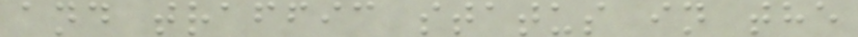and traffic status in the
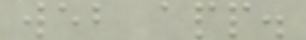web app.
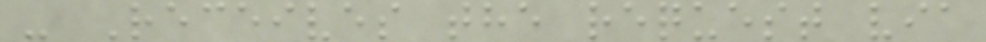- Receives the request via
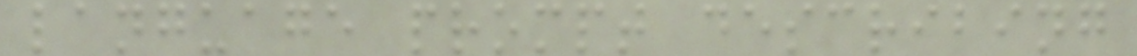language prompt describing
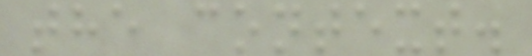the context.
